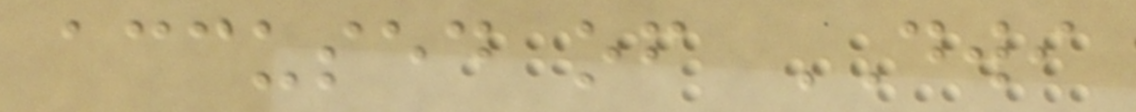accused of DWI
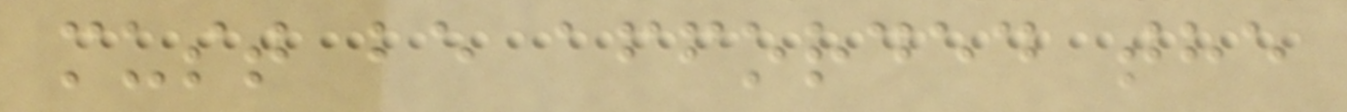must be afforded the
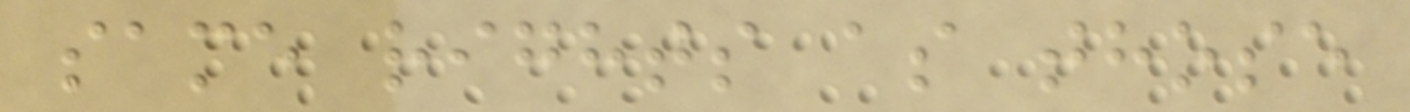same rights as those
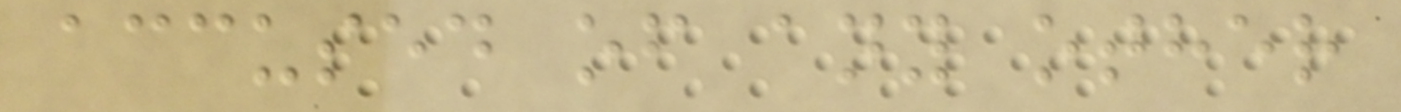accused of any other
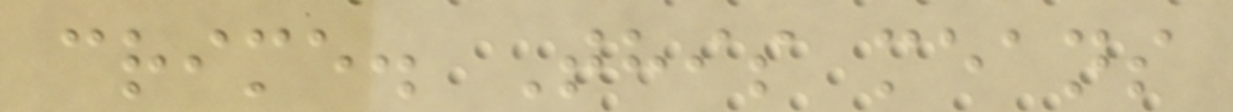crime. This means
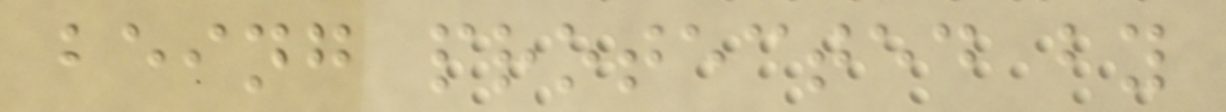being protected by
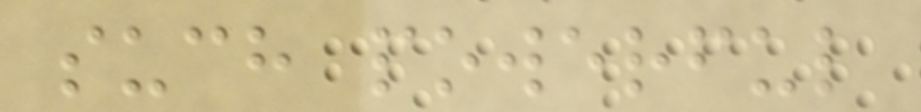such powerful
